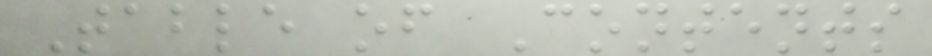Table of Contents
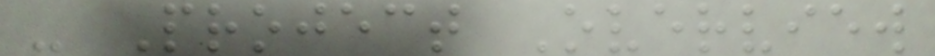- Project Overview
